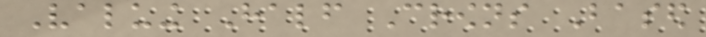Valuing Half Crowns Based
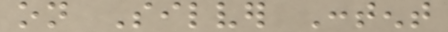on Silver Content
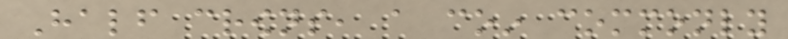Half crowns, a coin commonly
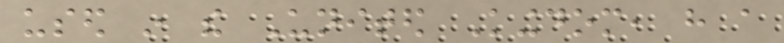used in the United Kingdom, have a
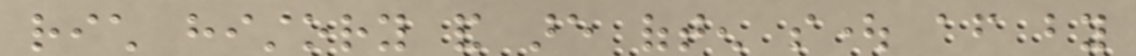rich history and are often sought after by
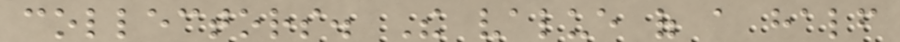collectors. The value of a half
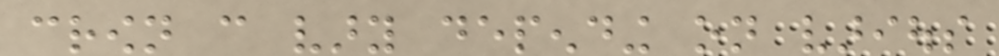crown can vary depending on various
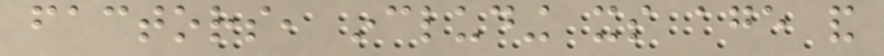factors, including its age and
